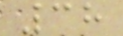38
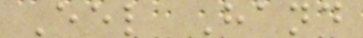Eel Hand
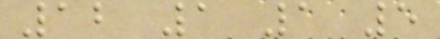12 1 1 5
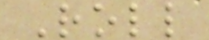Roll
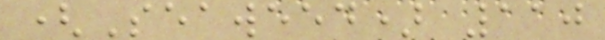(Seaweed) 110
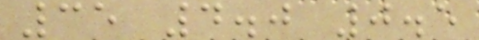35 4.0 0.5
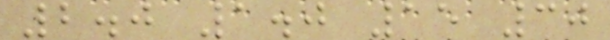2.0 1.0 15 30
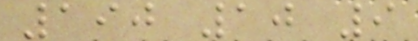190 10 9
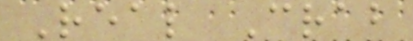Real Crab
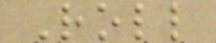Roll
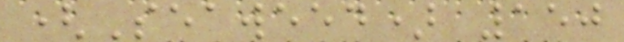(Seaweed) 150
